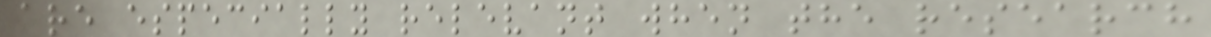are especially relevant when the research
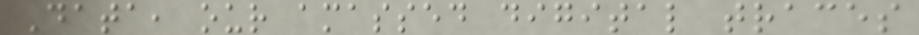Data, our amassed digital traces
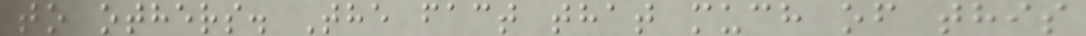to others. The fact that much of this
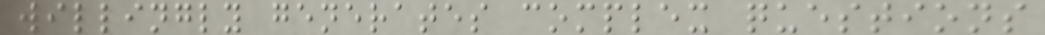willingly generates complex questions
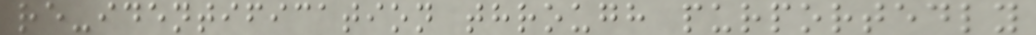re-identification through purportedly
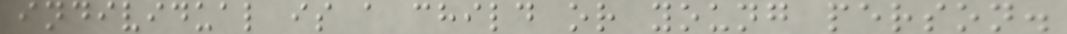individual is a child or young person.
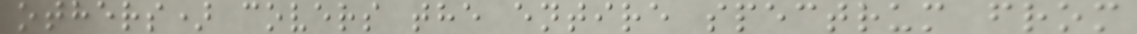others) covers the entire spectrum from
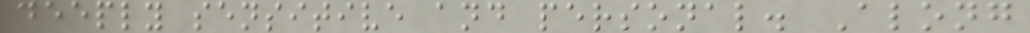deeply sensitive and personal. Along
